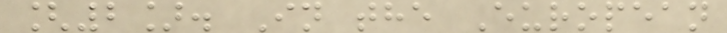[2]. In the European
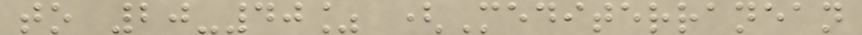to 20-40% (Mediterranean
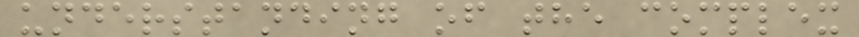understanding of the complex
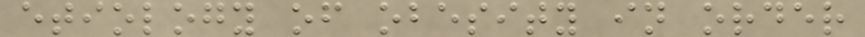etiology of obesity in order
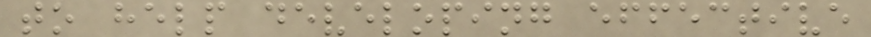to help developing effective
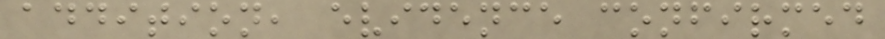addition, evidence confirmed
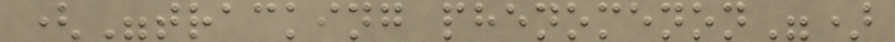("tracking phenomenon")
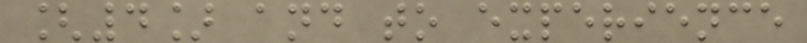[4] and to experience
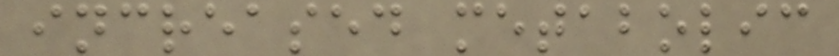increased metabolic
